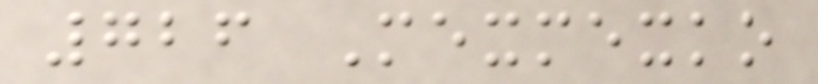726 Mexmexko
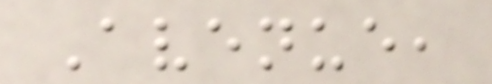Avenue,
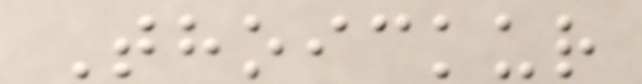Thoickur
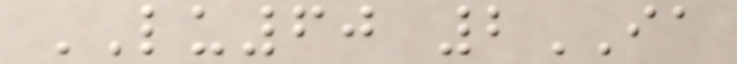LU60 2IA
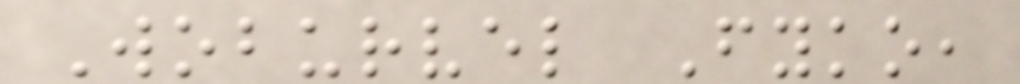Woburvel Fyko,
